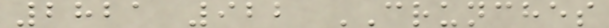2821 922 CRUNCHES
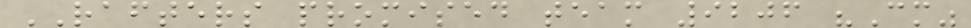RAFTERS promised team 9206 "Cm"
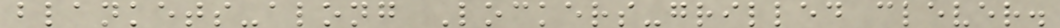blankets-along Lockers-grilled clever.
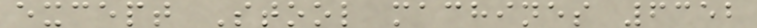except Stool machines 6352
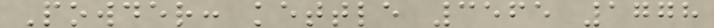Powder: kettle 3565 1778
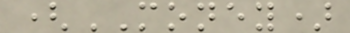(MONEY)
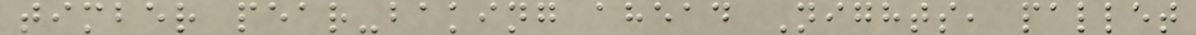timber pear-baking ahead Nights, pallet
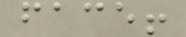face!
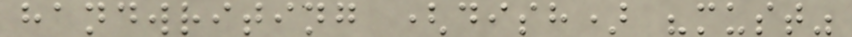handwriting (dish) "must"
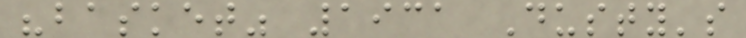"basket" 1931 Dusty's
